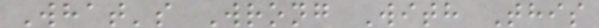What's Wrong With This
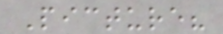Picture?
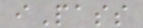iPass
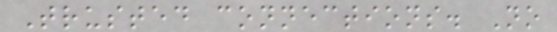Trusted connections. No
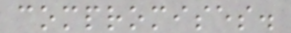compromises.
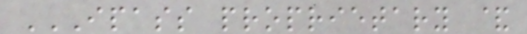IPASS PROPRIETARY &
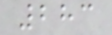283
